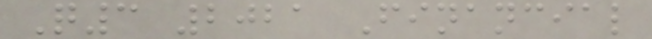Q3 2021 Financial
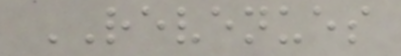REVENUES
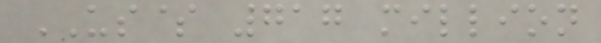US$ 717 million
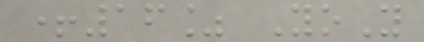+16% YoY
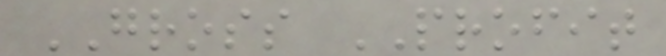GROSS PROFIT
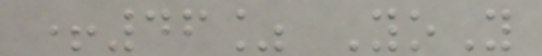+46% YoY
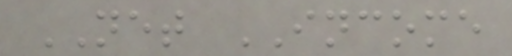NET INCOME
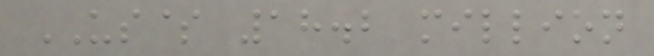US$ 18.2 million
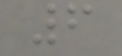6
